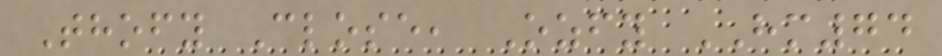Thofy Close, Ozfy HM74
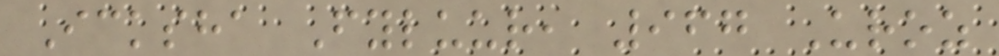Icksha Fyluur, 967 Uroz
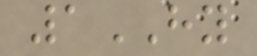1HY
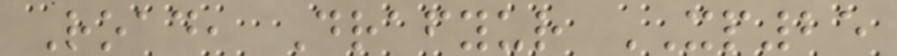Road, Drafyur XP25
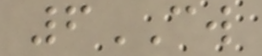6CW
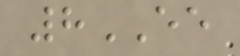8EE
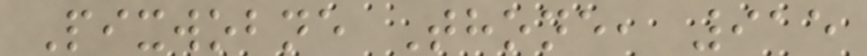Pixwobne Thone, 915
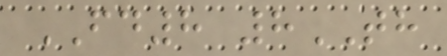FD8 8TH
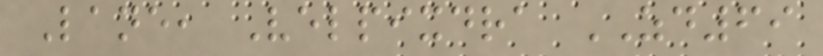Lane, Velpixdra ZD69
